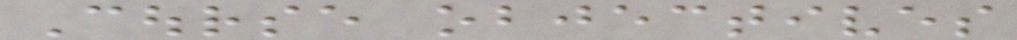Course objectives
